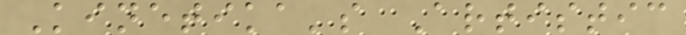Kinetika's Artistic
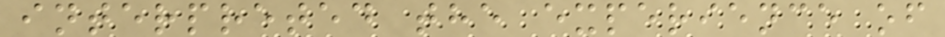interpreted the experience of
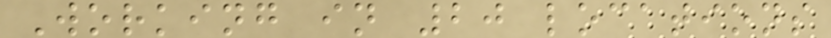Working in 20 locations
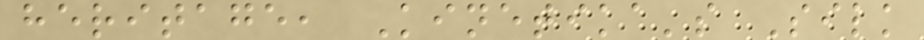heritage, Kinetika's Silk
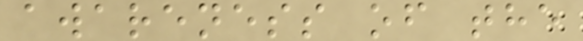awareness of the
